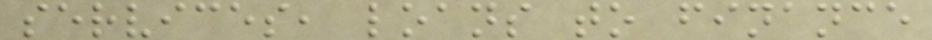services, loans to finance
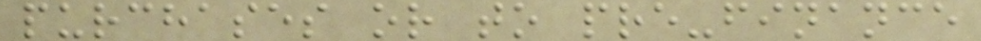purchases or to pre-finance
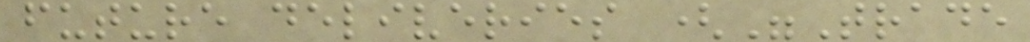future deliveries ("Trade
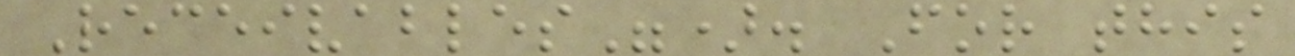Receivables"). For this
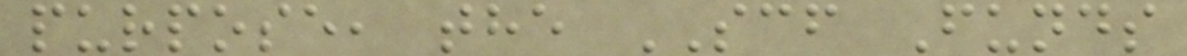purpose, the SCF Funds
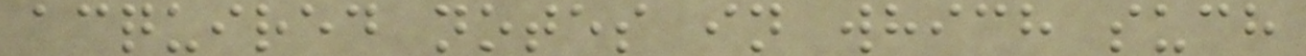acquired notes in which such
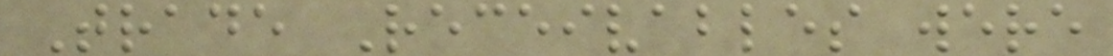Trade Receivables were
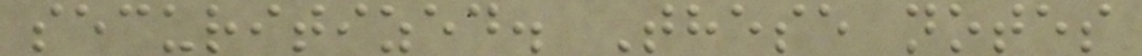securitized. These notes
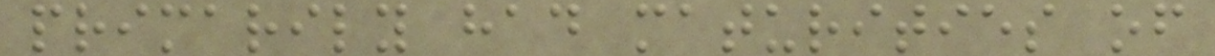primarily had maturities of
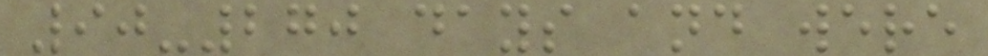90-270 days and were
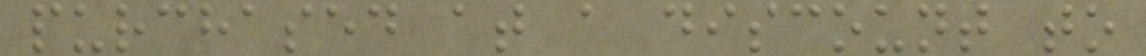purchased at a discount to
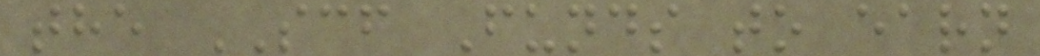the SCF Funds to earn
